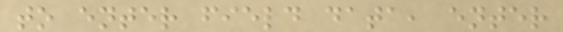to enter field data, enter
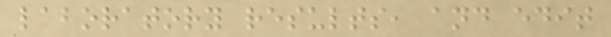laboratory results, and edit
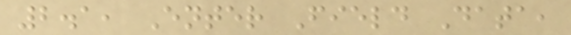2.1, Enter Field Data,
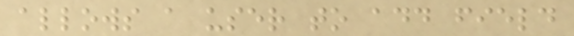allows a user to add field
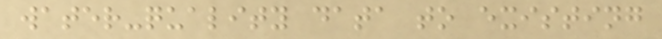water-quality data to existing
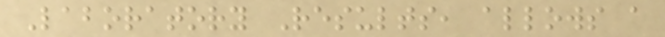Laboratory Results, allows a
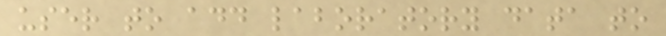user to add laboratory data to
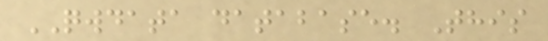QWDATA database. This
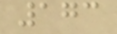173
